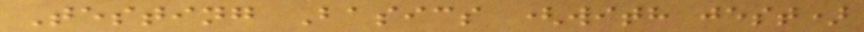Testing Basics (with jest)
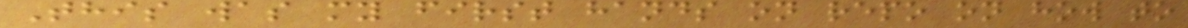This was my first hands on repo on how to
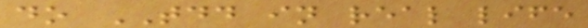do TDD in real life
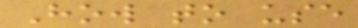How to use
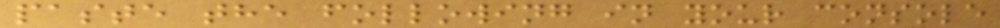paste the following in your console
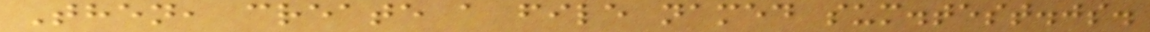Then, create a file named sum.test.js.
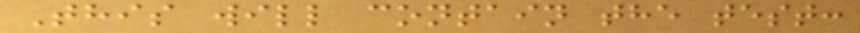This will contain the test:
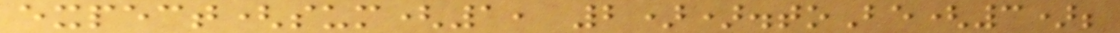expect(sum(1, 2)).toBe(3);
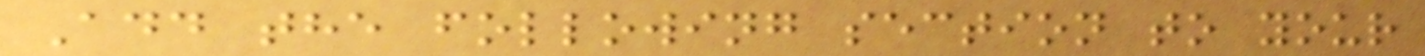Add the following section to your
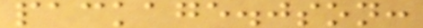package.json:
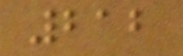212
